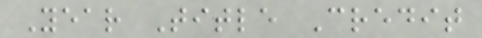Year Title Credit
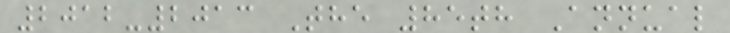2012-2013 The 85th Annual
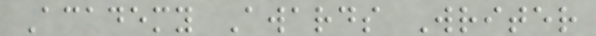Academy Awards Writer
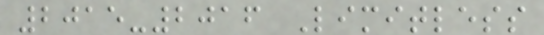2015-2016 Limitless
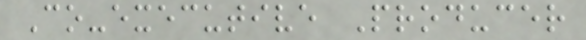Co-executive Producer
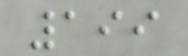199
